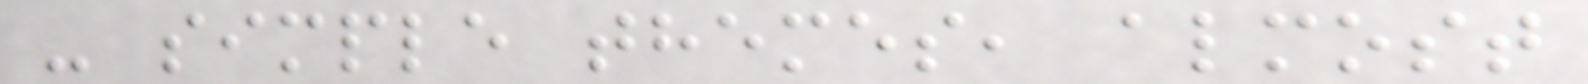- simple themes, almost
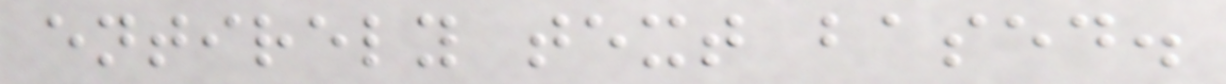entirely text based.
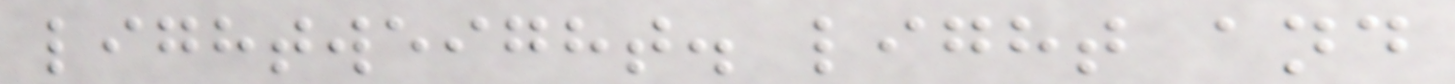lightweight. light and
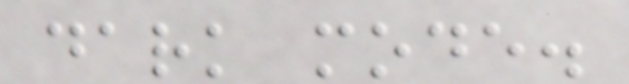dark mode.
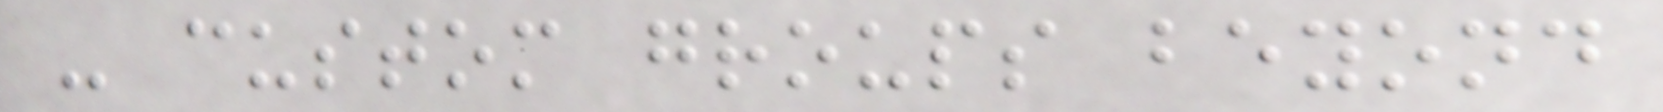- custom groups beyond
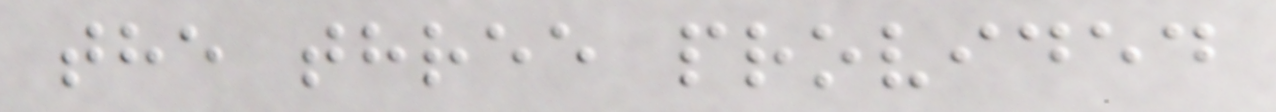the three provided
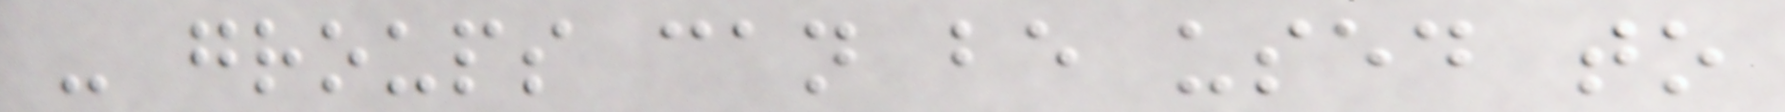- groups can be used to
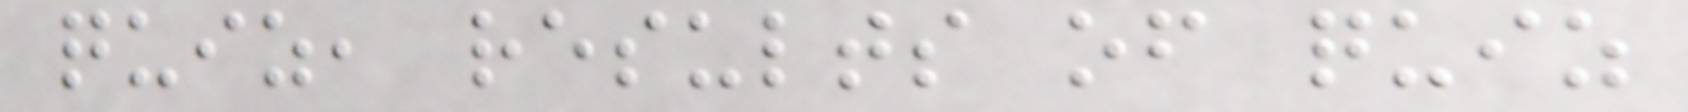quiz, results of quiz
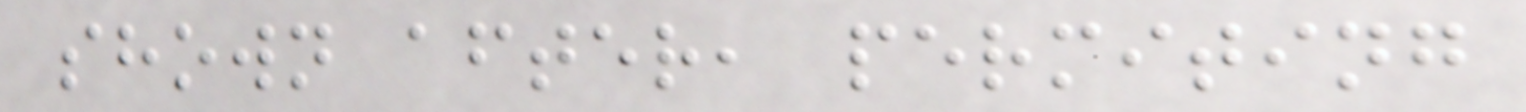shown after, permiting
